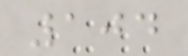104
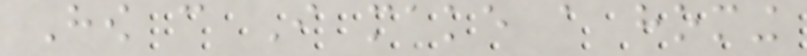How can I make a homing
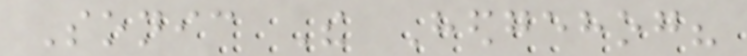Sonic The Hedgehog?
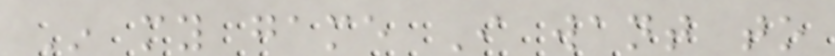In my game I want to
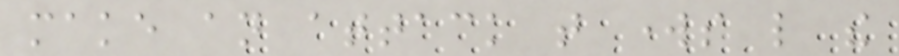make an attack that works like the
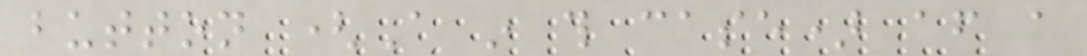button (A in this case) after a
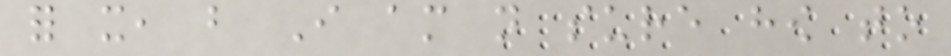for it, but I am not sure how to
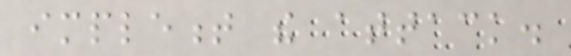implement the attack.
